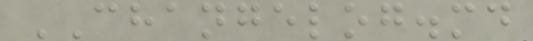CHANGELOG.md
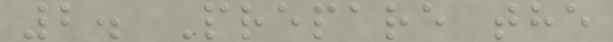2. Prepare the
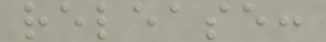release:
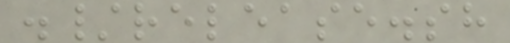./release.sh
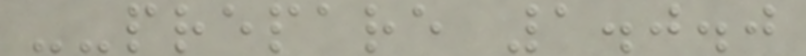--prepare 1.0.0
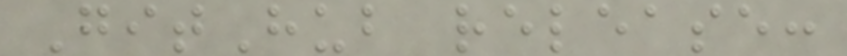GitHub release:
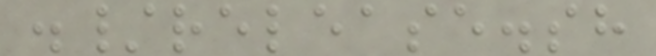./release.sh
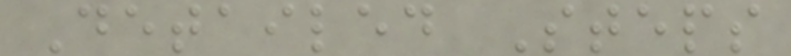Detailed Steps
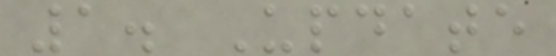1. Update
